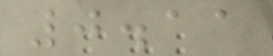0.11
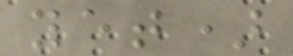yet)
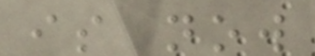is now
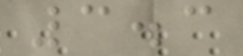3.3
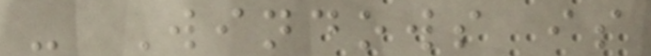- Windows is
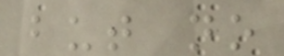but no
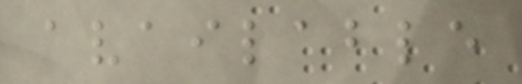available
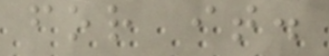for it.
